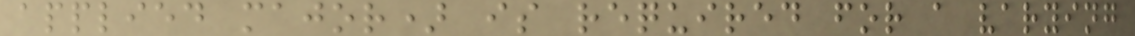applied major) is required for a varying
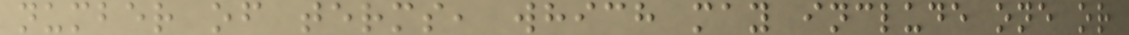number of terms, which may include one or
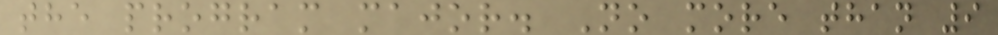the program major. No more than 9
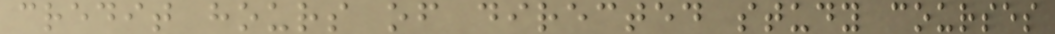credit hours of directed study courses
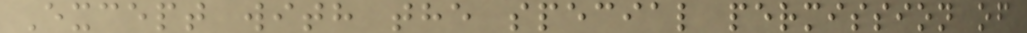Except with the special permission of
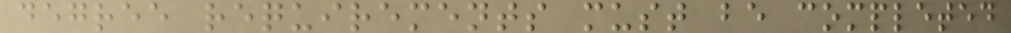degree requirements must be completed
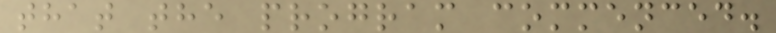that the program commenced.
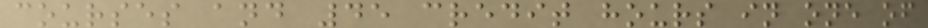courses and 45 credit hours in one of
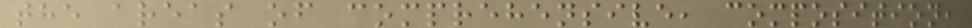the areas of comprehensive, composition,
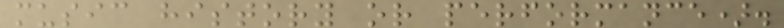music history or performance).
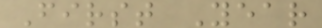First Year
